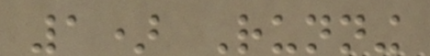1) Running
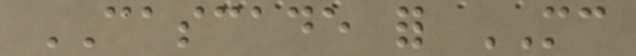CASCADE for MC
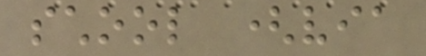school (via
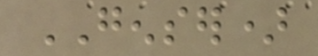GENSER)
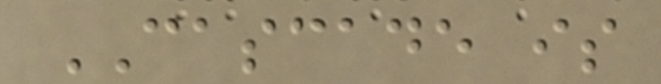CASCADE is
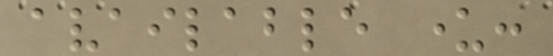available under:
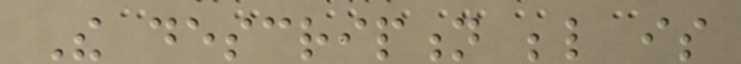The description below is
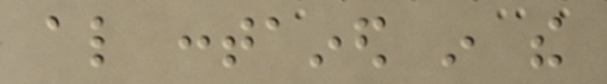also contained in the
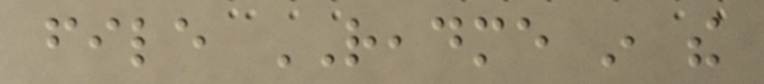file README in the
